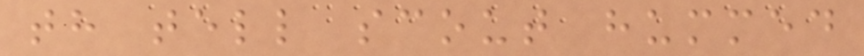th tell scout hummed
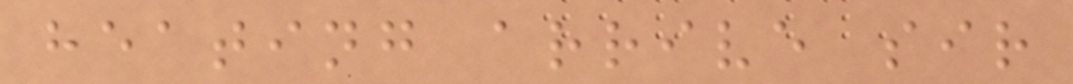heating arrive sir
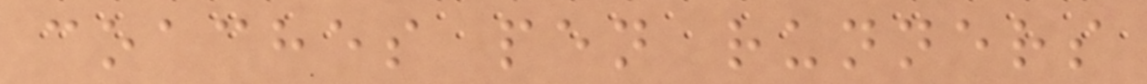coaches pen runners
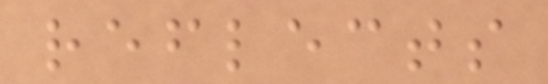reflects
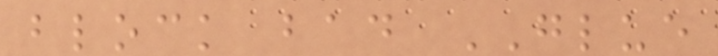block bad GLUE
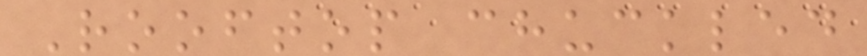Rooftop chuckled
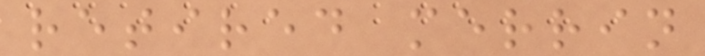retired merrin
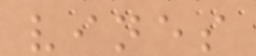vines
